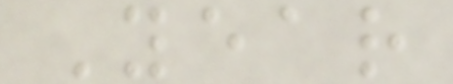Year
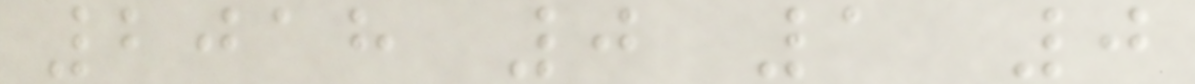2018 0 1 0
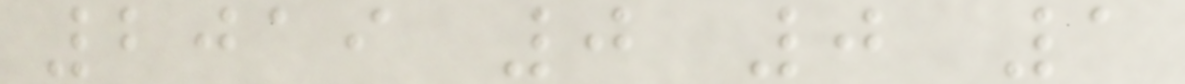2019 0 0 1
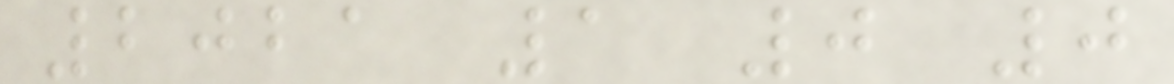2021 1 0 0
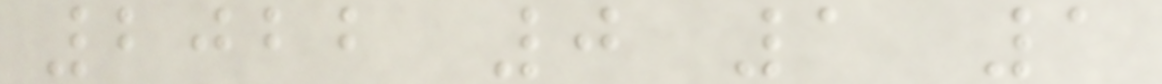2022 0 1 1
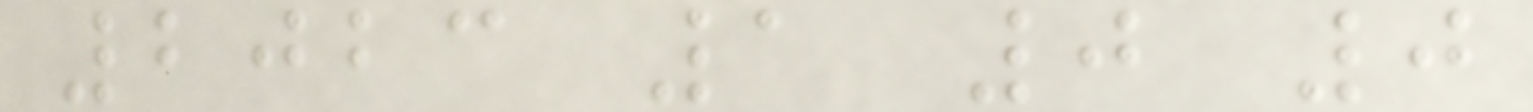2023 1 0 0
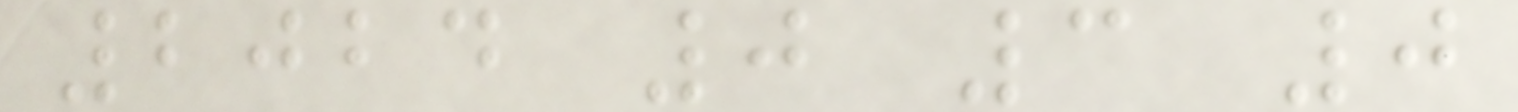2024 0 3 0
